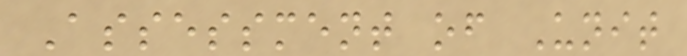Assessment of Unit
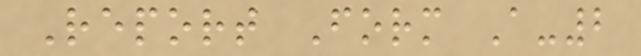Report Form A-2
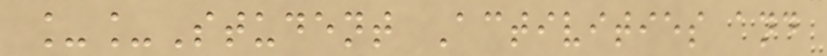__Student Activities and
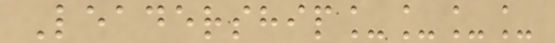Leadership____
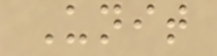Unit
